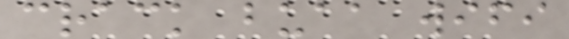crack buaa wifi
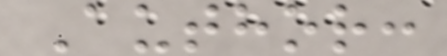Author:
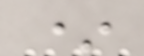*
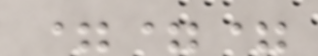===
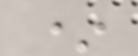*
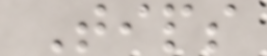Tips
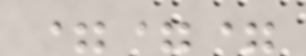===
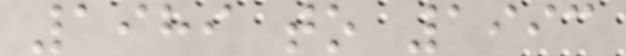1989 to 1993
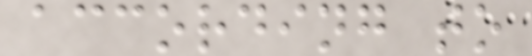according to
